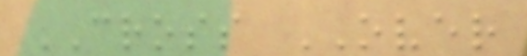CROSS OVER
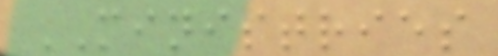MINISTRIES
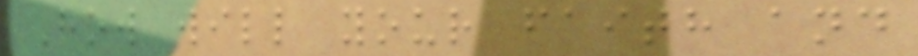How will your faith and
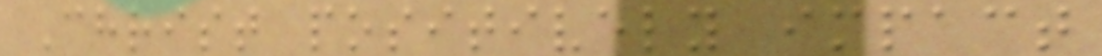Christ positively impact
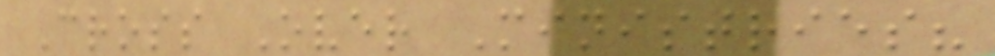Cross Over Ministries?
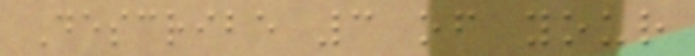Describe 3 of your
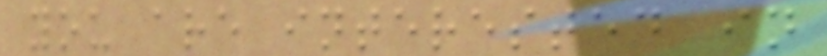you are interested in
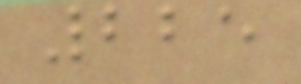225
